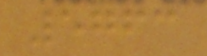5763
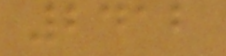2412
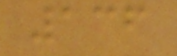136
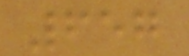657
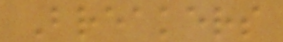Breakers
